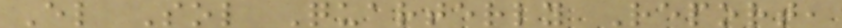El Sol Quarterly Report,
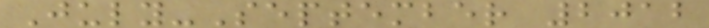July-September 2012
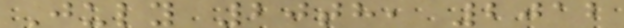July 20th, 2012
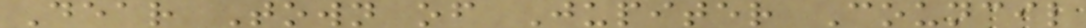Dear Town of Jupiter Council
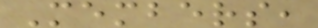Members,
